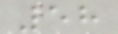58
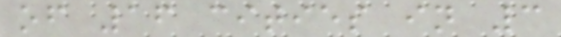of 16 cities in 3
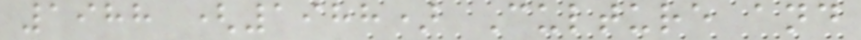1988 (1988) Culture and
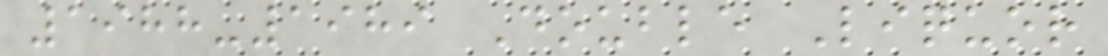1988-1989 Double Liquor
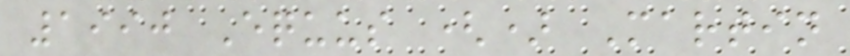1990 Equus () Martin
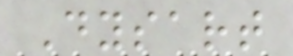Dysart
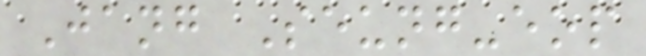Jang Seung-eop
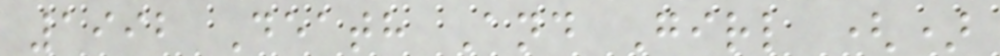1992 Death And Girl ()
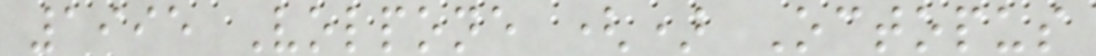1995 Volpone () Octopus
